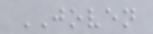JOVEN
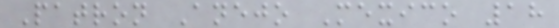Patron Anejo Mexico 18
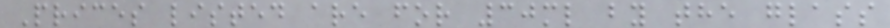Prices listed are for 30ml by the glass
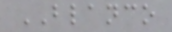BLANCO
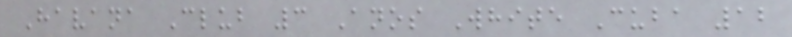Havana Club 3 Anos White Cuba 12
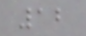12
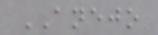ANEJO
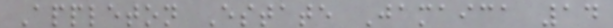Appleton Estate Jamaica 14
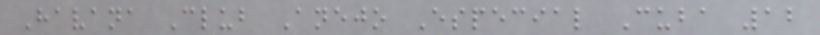Havana Club Anejo Especial Cuba 12
